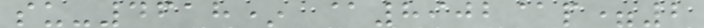su-4618* @8902@p=2
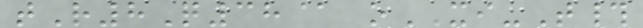tR8Q38@ oXI-T#
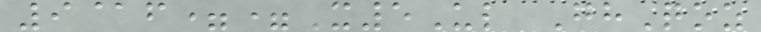9@f==X5Ul GhQoz
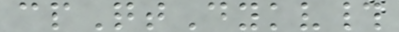cpQtDykv#
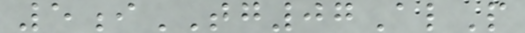5iTG07AlP
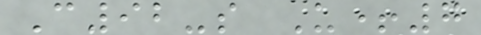C92-s U+7
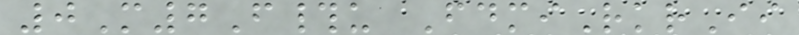0M7F#u FdmiRkrIi
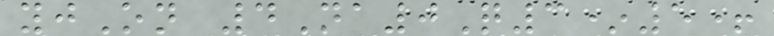yjOn 4Na0Q3*5+
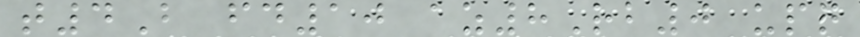t4B fd10 az8Rb0 upq
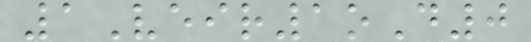1Veir1oD0
